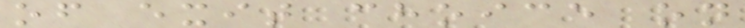of exit choice on
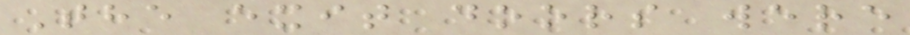The exit doors were
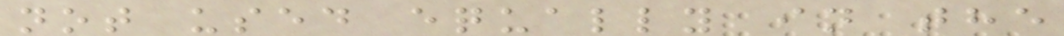not used equally in the
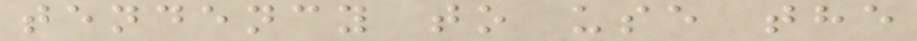tendency to use the
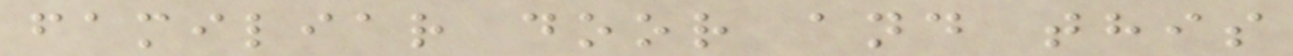familiar door and this
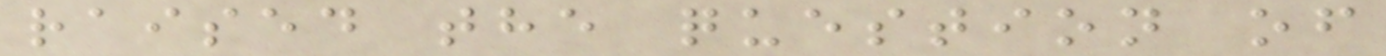raised the question of
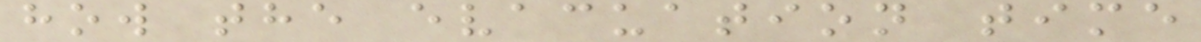how the evacuation time
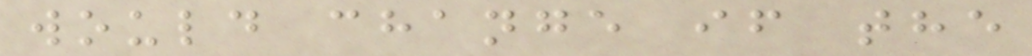would change if the
